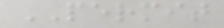PERMIT
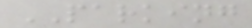PARKING
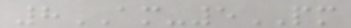8AM-5PM
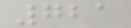721
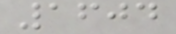1604
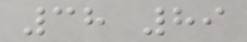38 89
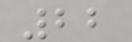22
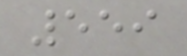559
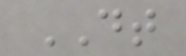DT
